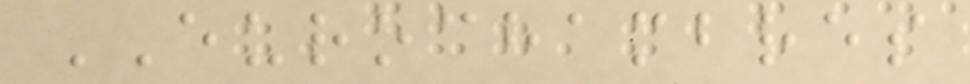EUROCHAMBRES
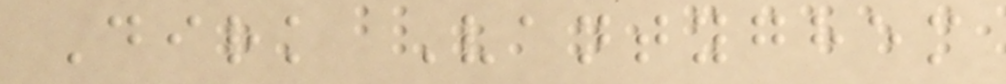Dirk Vantyghem
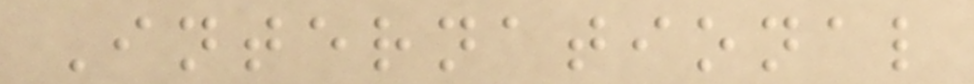International
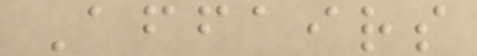Affairs
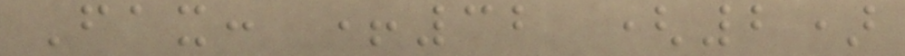Fax: +32 (2)
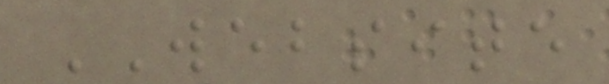WEBSITE
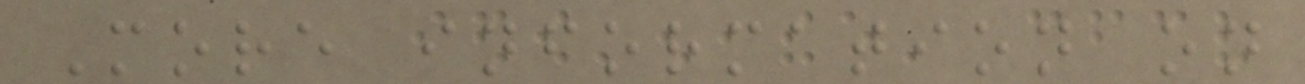More information on
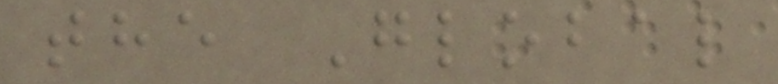the Global
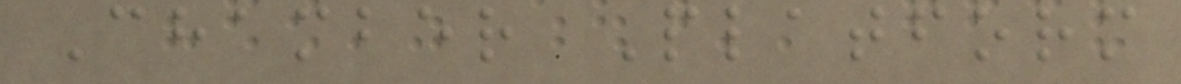Chamber Platform
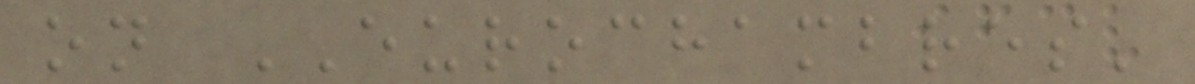on EUROCHAMBRES'
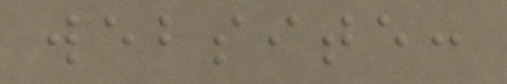website:
